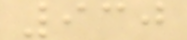930
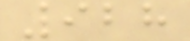928
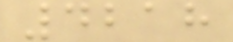4218
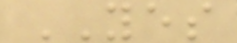YES
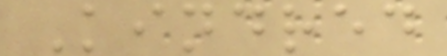Kindred
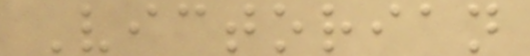Victorian
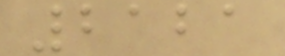2121
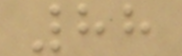88
